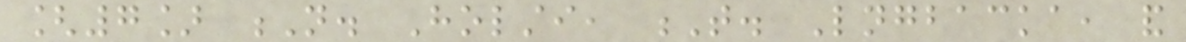[7] N. Holsti, T. Lngbacka, and
